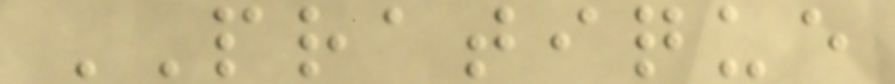PRATIQUE
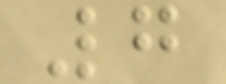7
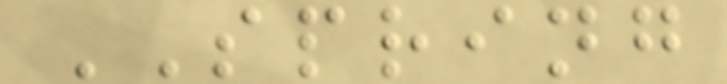SPRING
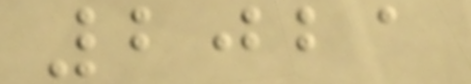2021
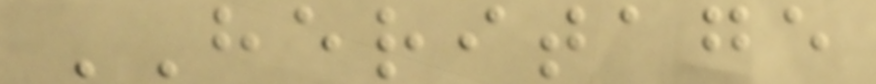HERITAGE
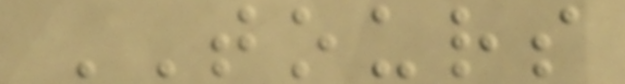TOURS
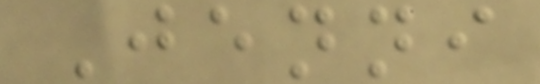Jenni
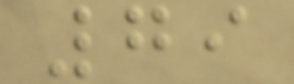79
